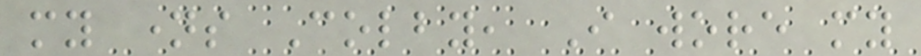my names Colby, I wore my
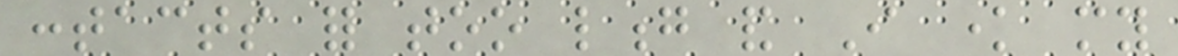contacts for too long and I know my
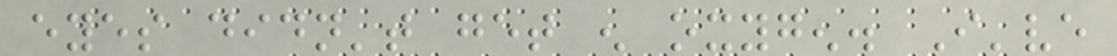eyes didn't get enough oxygen. I've
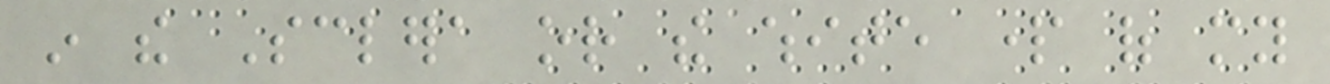in the Sclera or the white part of my
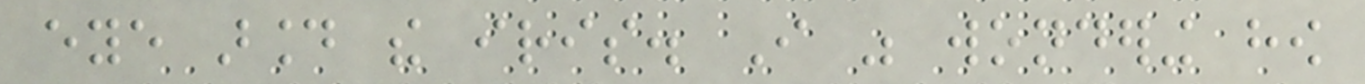eye around the iris. I was wondering how
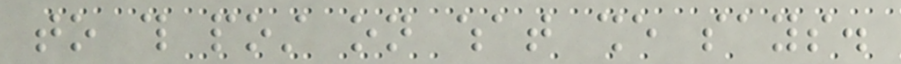to this post on what she says.
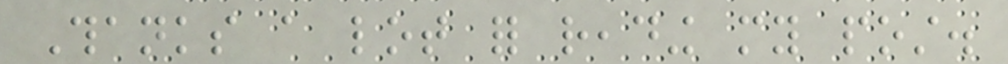Thanks a lot for reading my post.
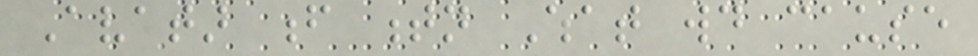Avatar f tn What would cause
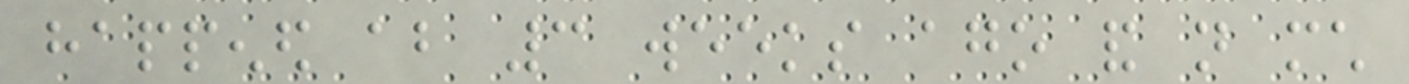happened about 3 weeks ago and not much
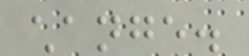change.
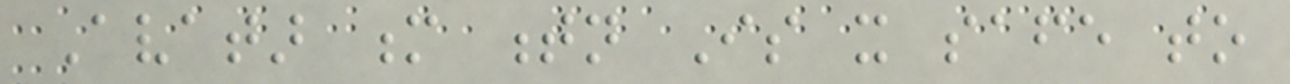Avatar m tn Is it safe to
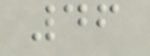46
